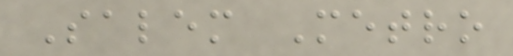Salem Metro
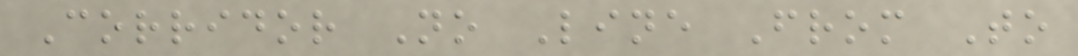Corridor No Line From To
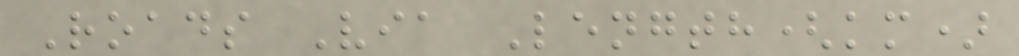Roads Via Length(km)
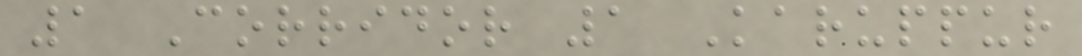1 Corridor 1 Karuppur
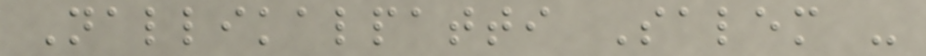Nallikalpatti Salem -
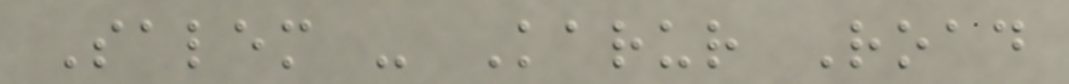Salem - Karur Road
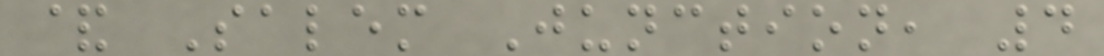& Salem Junction, 4
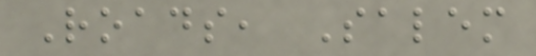Roads, Salem
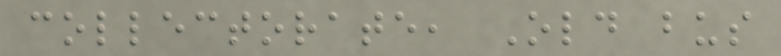collectorate, Old bus
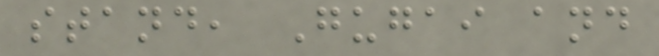stand, Gugai and
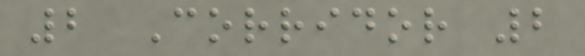2 Corridor 2
